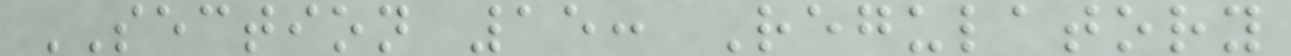SECTION 15: Regulatory
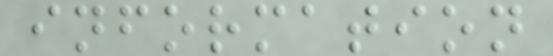information
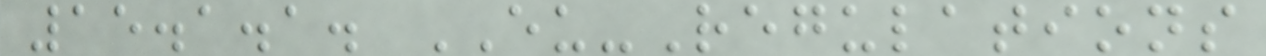15.1.1. EU-Regulations
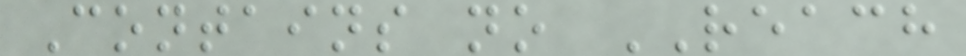Contains no REACH
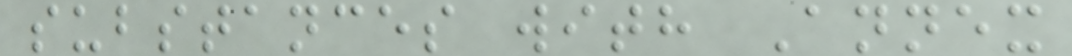substances with Annex
